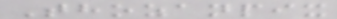Thozanpix
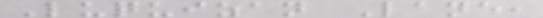Luquizan Lane,
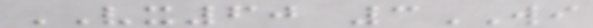VX60 3WI
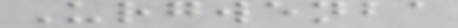Urgwenba
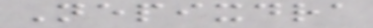Nepixdra
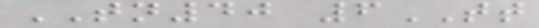TN40 6TT
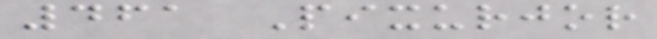461 Pixurjor
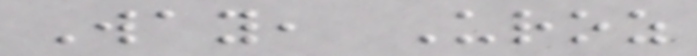Way, Uroz
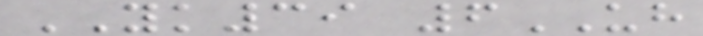YK39 6UH
